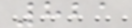821
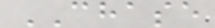CHASE
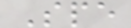Spe
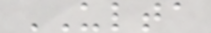ULTA
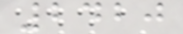2420
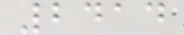2414
